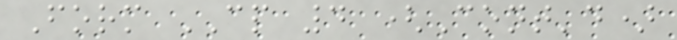Form CP 4 (Cont'd)
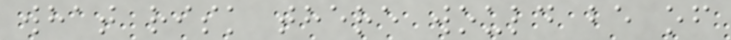what risk there would be of
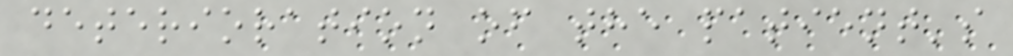deterioration of the patient's
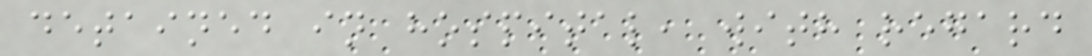detained in hospital, with regard
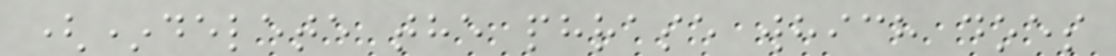(*delete the phrase which does
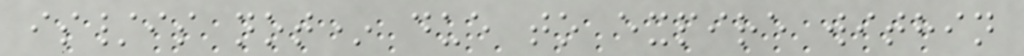is/is not* due to expire within
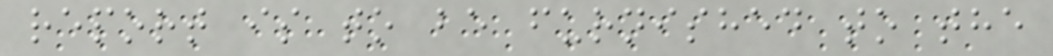report is to be furnished to the
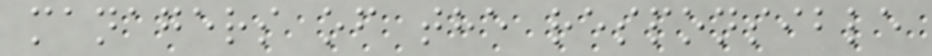managers of the responsible
